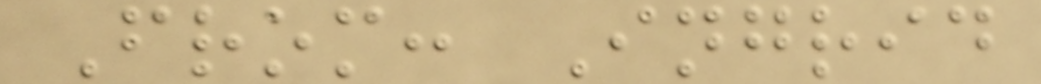From: Ingrid
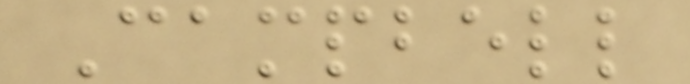Campbell
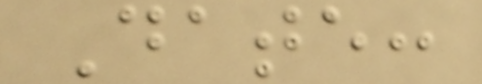Date:
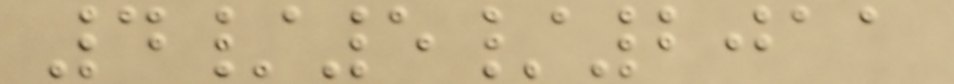4/5/2011
